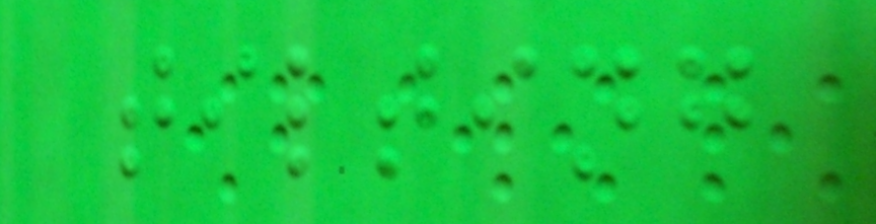tilting
